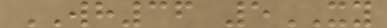WH36 5XY
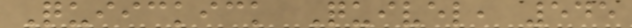Quiickick Quivel, 545
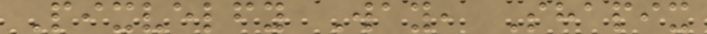Pixvelfy Way, Shapix
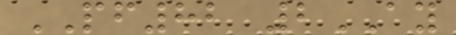PF82 2AY
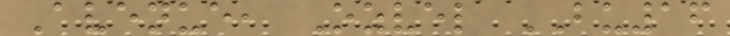Avenue, Ozvel BU16
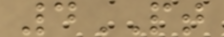4PT
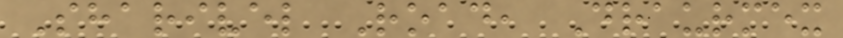Sharivel Road, Draurmex
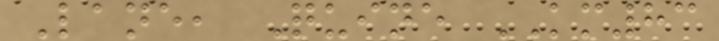Lane, Quine KM83
